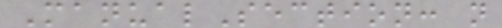ManualSection: n
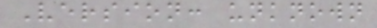Version: unknown
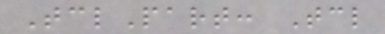TclPart: Tcl
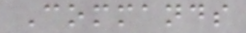Commands
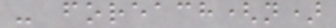- foreach(n)
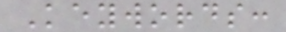Keywords:
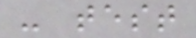- test
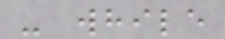- while
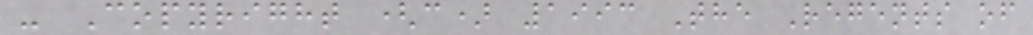- Copyright (c) 1993 The Regents of
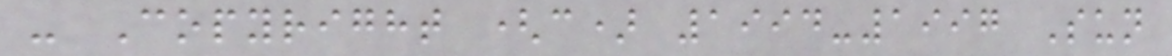- Copyright (c) 1994-1997 Sun
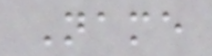Name
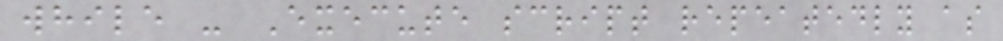while - Execute script repeatedly as
